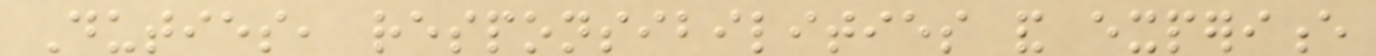Duties, responsibilities and experience
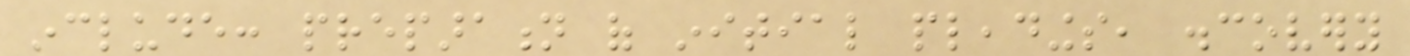include: preparation of initial pleadings, discovery
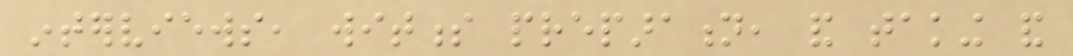interviews, witness preparation, and taking and
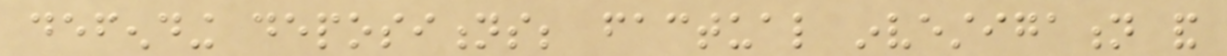defending depositions; factual investigation and
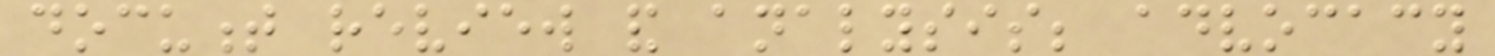document review and analysis; advocacy
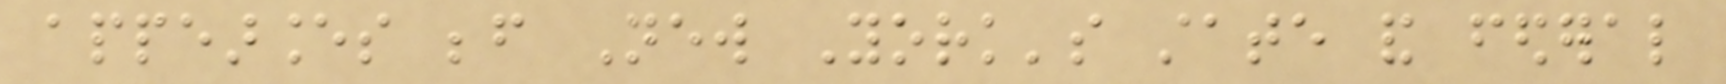appearances before New York's state and federal
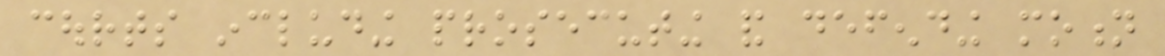courts including prosecuting and defending motion
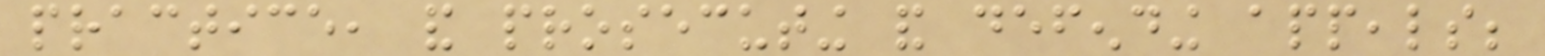practice, and prosecuting and defending appeals;
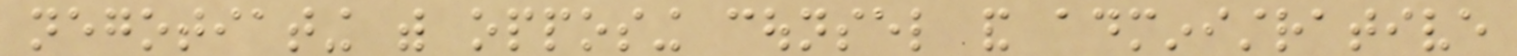negotiating with opposing counsel and administrative
